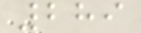289
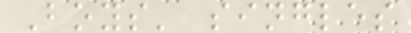Boys' singles
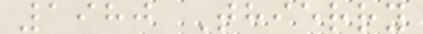1980 Thierry
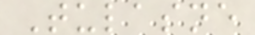Tulasne
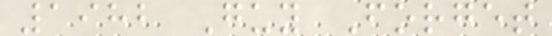1982 Guy Forget
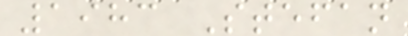1983 Stefan
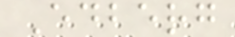Edberg
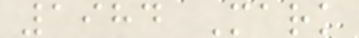1984 Mark
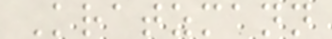Kratzmann
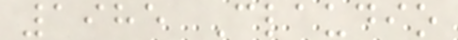1985 Claudio
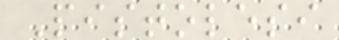Pistolesi
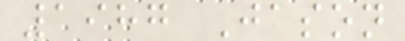1987 Jason
